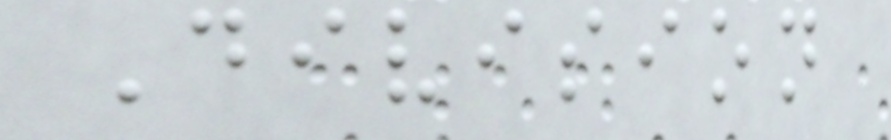Division
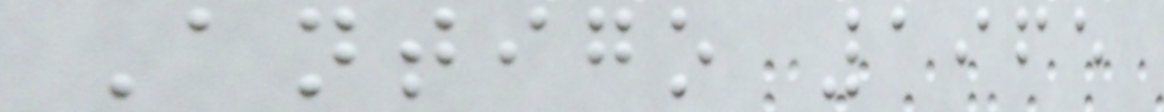Antigo 1965
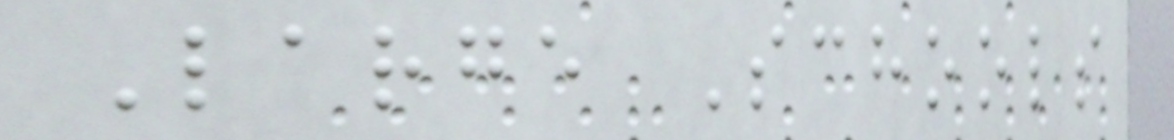Large Schools
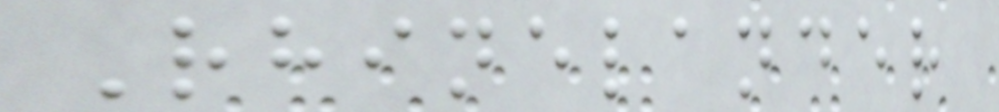Rhinelander
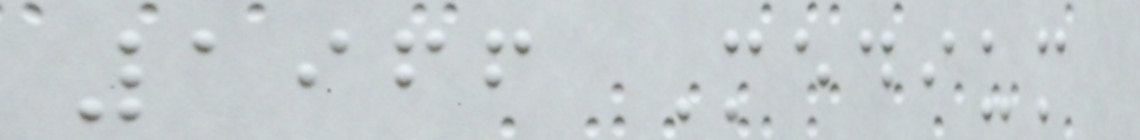1966 Medium
